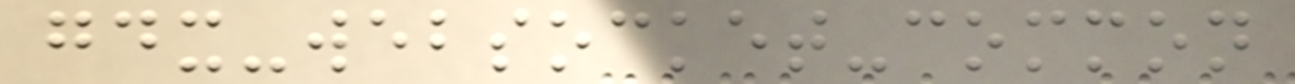gdx-websocket-common
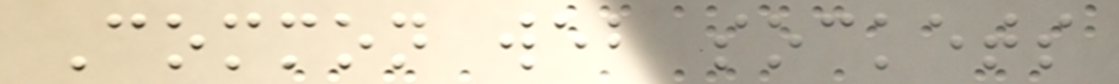Common web sockets
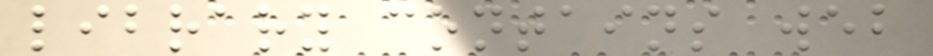library contains web
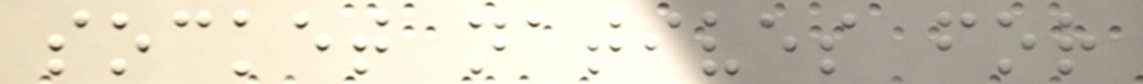socket natives for
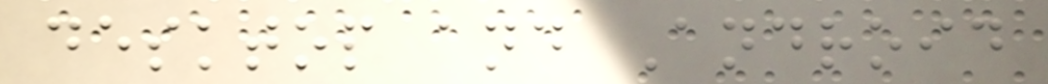desktop and Android
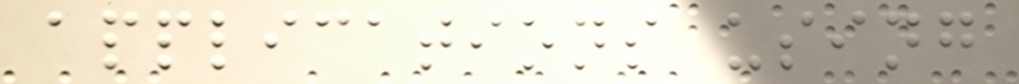applications using
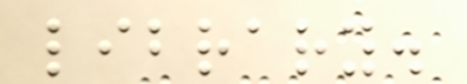library.
